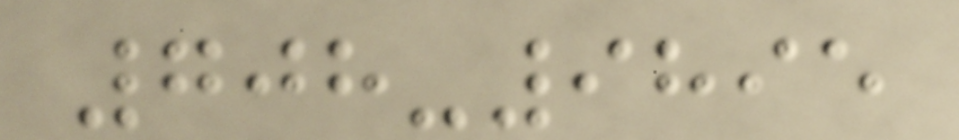708-9895
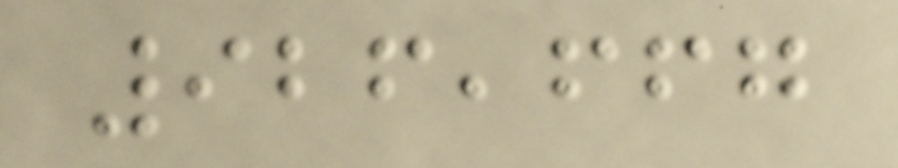926,667
